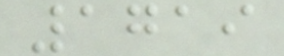1719
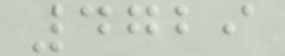4729
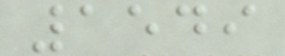1549
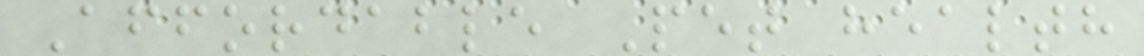Affordable Pet health
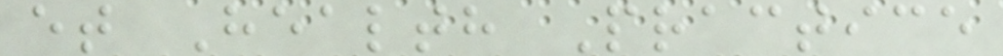et Health Practice
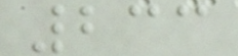233
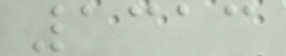1313
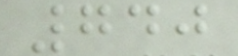740
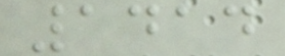1414
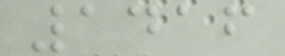1416
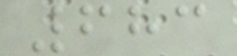683
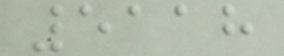5118
